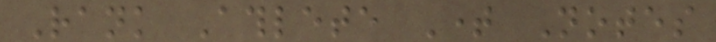Rank Athlete Time Notes
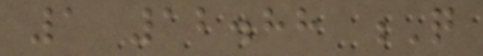1 12.88 Q
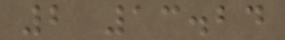2 13.24
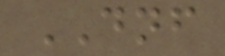DNF
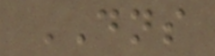DNS
